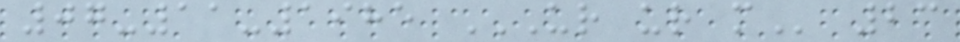07-11-1985 UR UR M 23
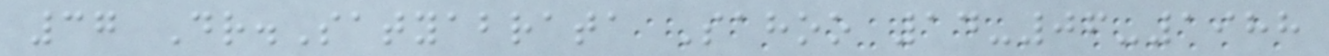37 Dr.Satyabrata Sahoo 14-06-1988
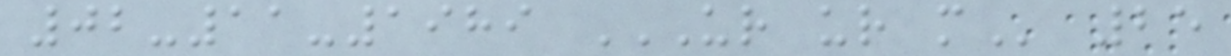02-11-1989 UR UR M 25
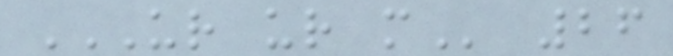UR UR M 26
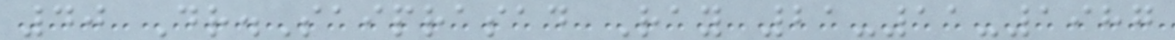40 Dr.Saiprasad Ray 21-11-1987
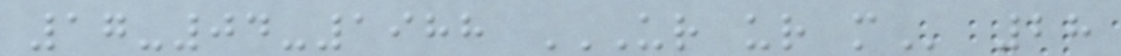17-04-1988 UR UR M 28
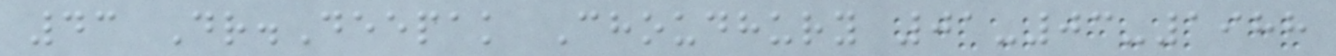43 Dr.Deepak Choudhury 01-03-1988
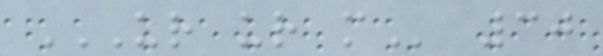UR UR M 30
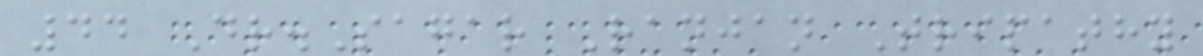44 Dr.Sagar Ranjan Tripathy
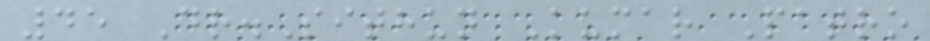45 Dr.Sithun Kumar Patro
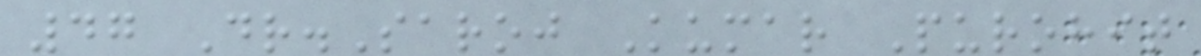47 Dr.Saroj Kumar Purohit
